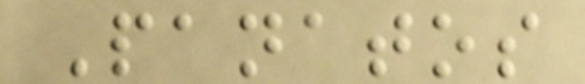Panatos
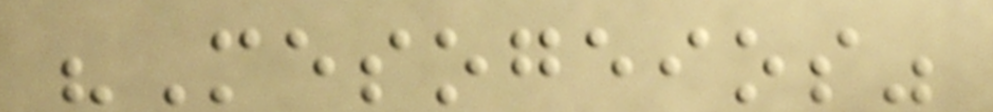"Mesogeios"
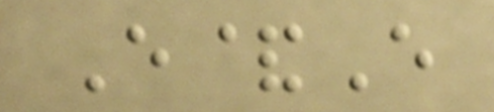E&E
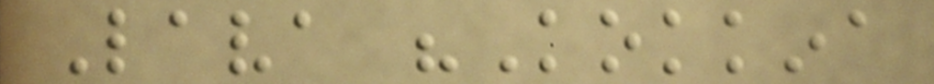Lava "Kokkina
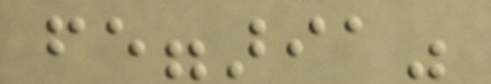feggaria"
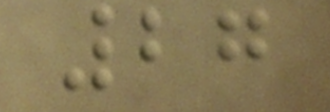27
